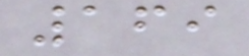169
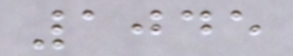1045
